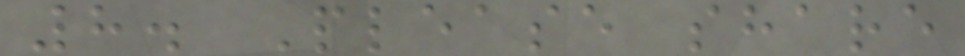8. Please share
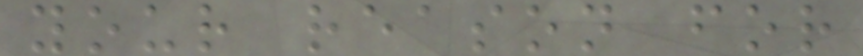your reason for
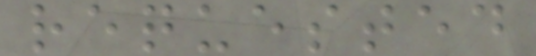requested
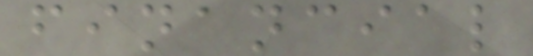financial
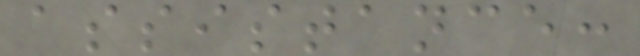assistance:
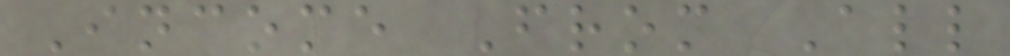Income From All
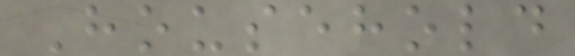Household
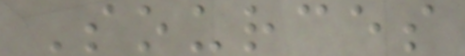Sources
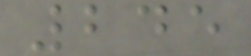245
